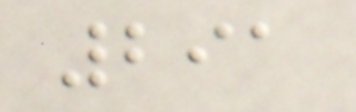291
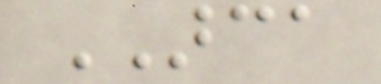ARCA
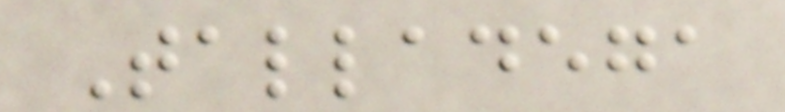Talladega
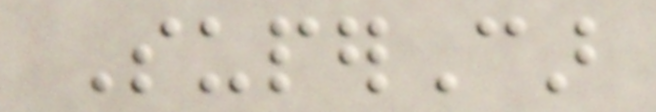SuperCar
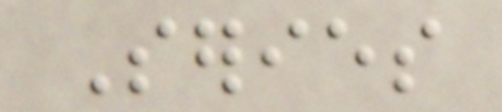Series
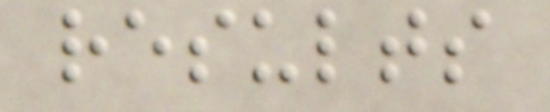results
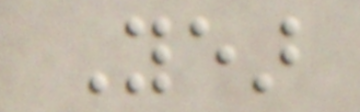Year
